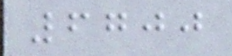6700
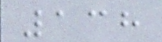138
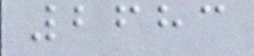2683
